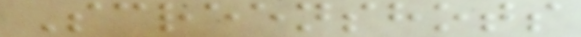Screenshots
